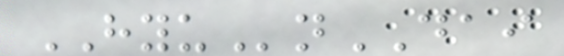HYUnDAI
